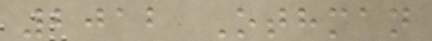2012 Othman
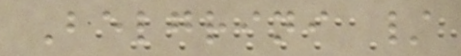Belgrini /
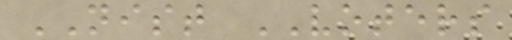NIST VOTERS
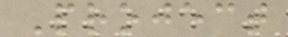Project
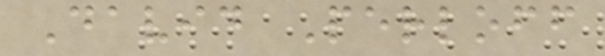David Perloff
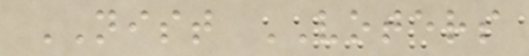NIST VOTERS
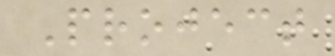Project
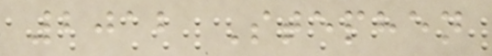2012 Stephen
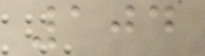104
